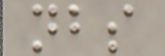nbs
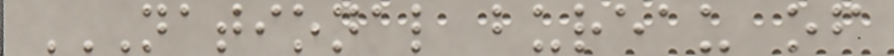NATIONAL BUREAU OF
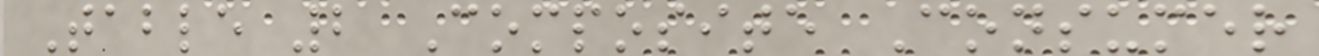Table 2 Composite Consumer
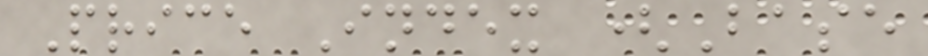Price Index (Base
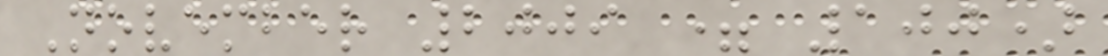November 2009 = 100)
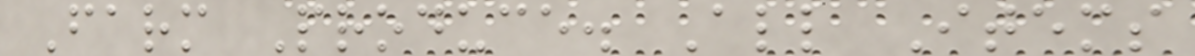Farm Produce. All Items
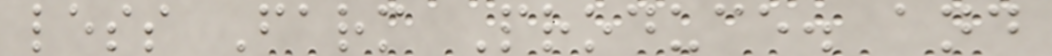less Farm Produce. and
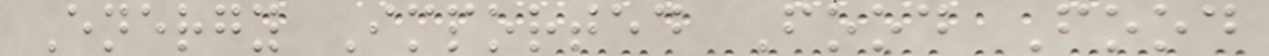Energy Imported Food Food
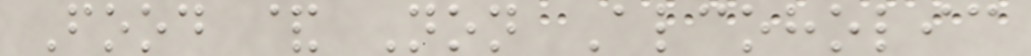Food & Non Alcoholic
